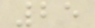25
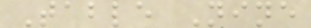Table Nine
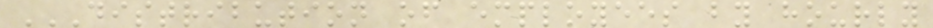DISTRIBUTION OF EMPLOYEES BY HOURLY
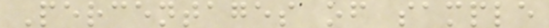Percentages of sample
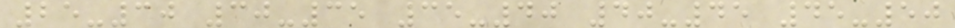25-30 30-35 35-40 40-45 45-50
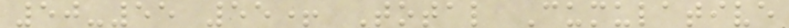50-55 55+ Total Cumulative
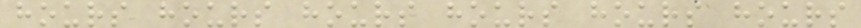hours hours hours hours hours hours
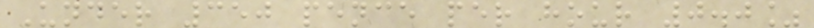Under 350 pence per hour 0.0%
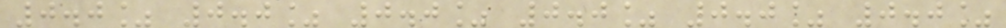0.0% 0.0% 0.0% 0.0% 0.0% 0.0%
